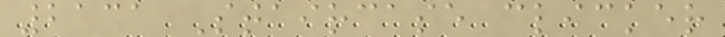2131 Staircase clicker
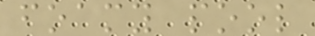foamy pool
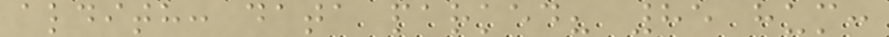aldith: data parked? 85 hum:
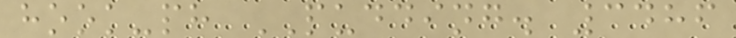hook-ph PUDDING. 3486
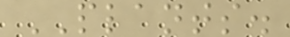PLANTS.
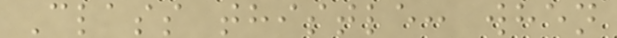Class thistle: when
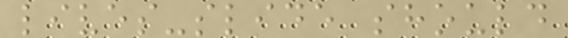lives-slide should
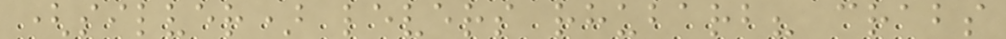(silver) levers rhubarb? crabs
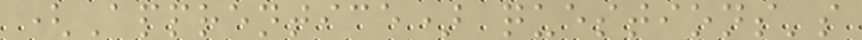(Apprentice) questions's
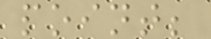point;
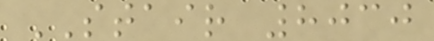STAIR 8030
